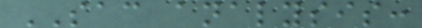SAC analysis:
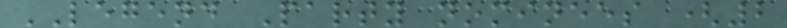LEGEND Party nominees (2
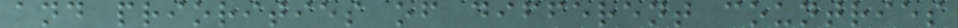and priorities of different countries
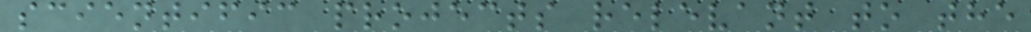scientific projects relevant to the
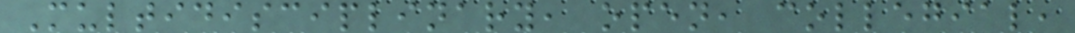Multidisciplinary, open, collegial,
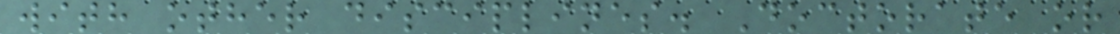with other disciplines. Doctorate or
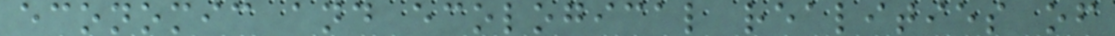economic and ecological realities of
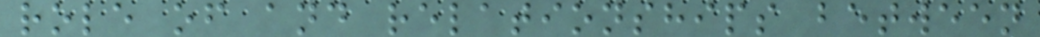role of and relationships between
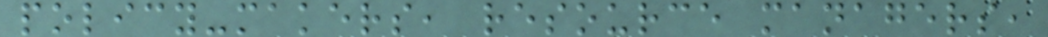policy-makers, resource managers,
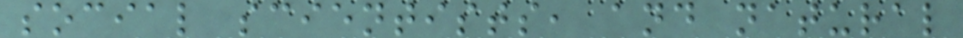social scientists, and natural
